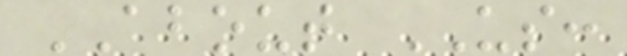ABOUT US:
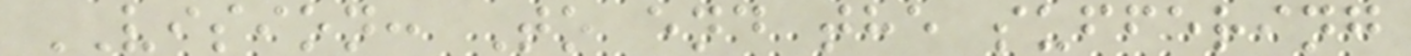VISION: To end the suffering
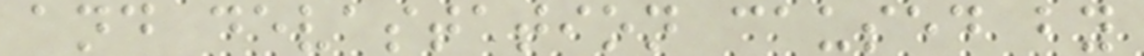and devastation caused by
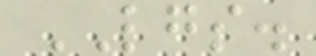LGS.
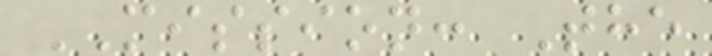MISSION: The
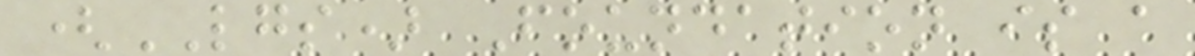(LGS) Foundation is a
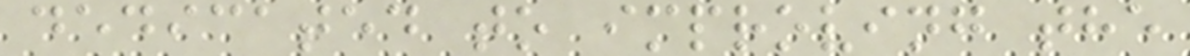dedicated to improving the
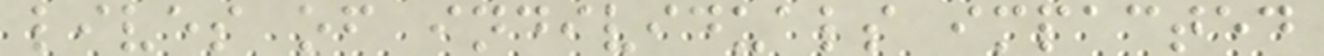lives of individuals impacted
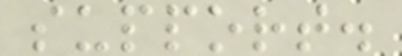support.
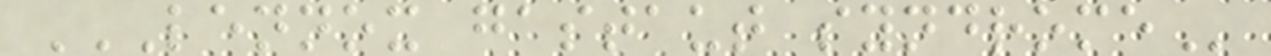LENNOX GASTAUT SYNDROME
